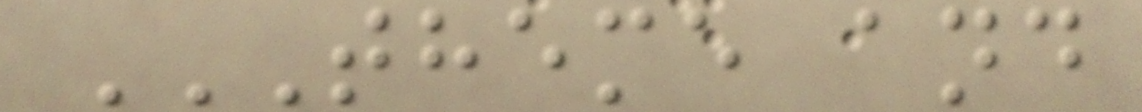THEME AND
